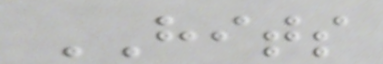HITS
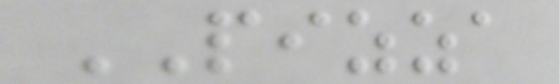PIZZA
